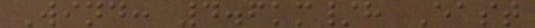Wind: 4.6km/h East
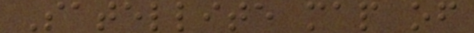Satellite map of
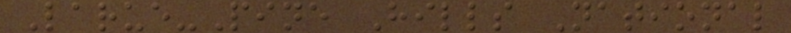Larue-Pine Hills National
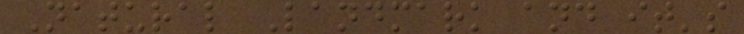Natural Landmark and it's
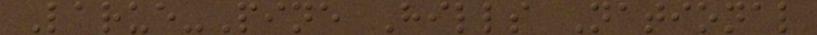Larue-Pine Hills National
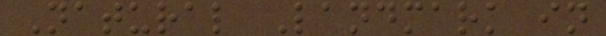Natural Landmark in
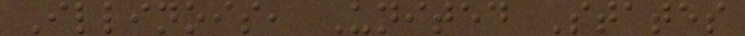Illinois, United States
